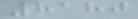8180
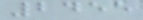2455
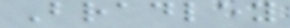Bradley
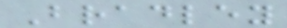Bradley
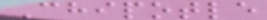Chipotle
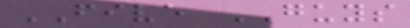FIVE GUYS
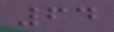64
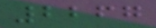2267
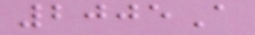2005A
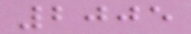2005
